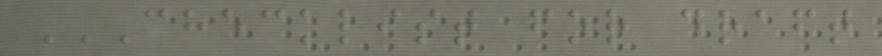CHECKLIST FOR DRAFT
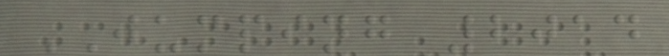JUMPING 2014
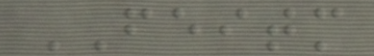FEITM
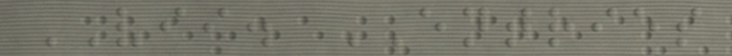VII. ENTRIES
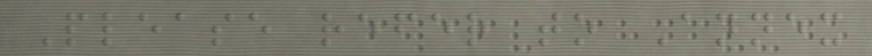Please refer to Annex
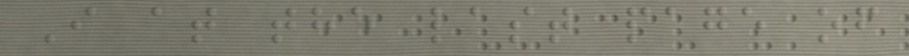I at the last page of
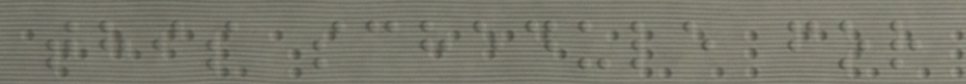this schedule for
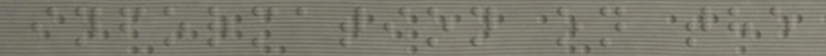information on the
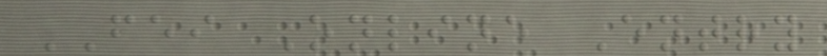FEI Online Entry
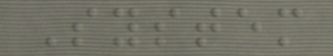System
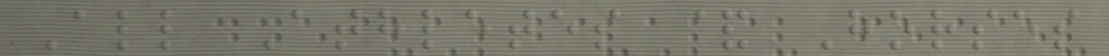All Athletes & Horses
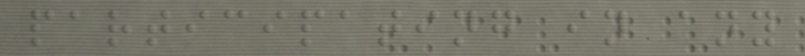participating in any
